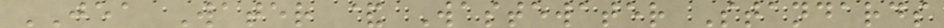JEA Water & Wastewater Standards
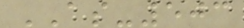AS-503
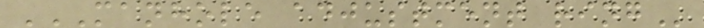MANHOLE ADJUSTMENT RING
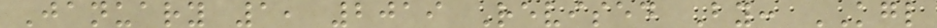January 1, 2019 Revised By: KGL
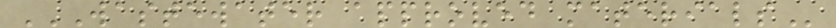WASTEWATER APPROVED MATERIALS
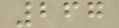267
